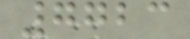7723
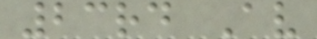23rd Av
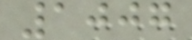1007
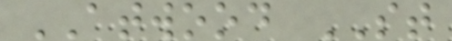ATWOOD ST
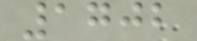1702
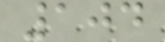104
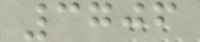3706
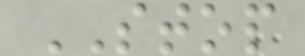STOP
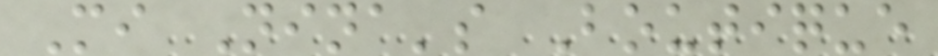Mi Nina's Boutique
